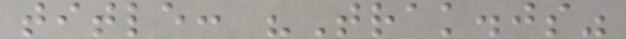title: "Trak.js"
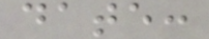date:
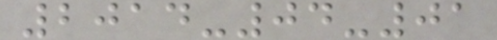2014-04-01
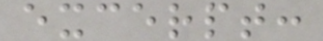excerpt:
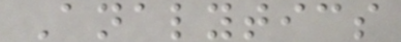Analytics
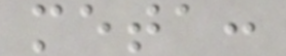meta:
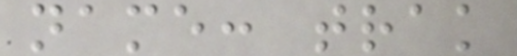name: trak
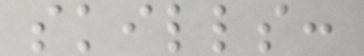skills:
